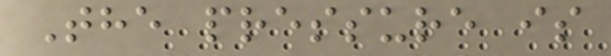The pressure is
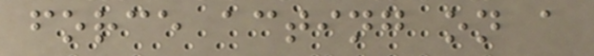force acting on a
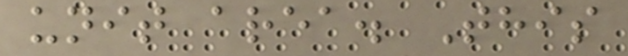unit area. This
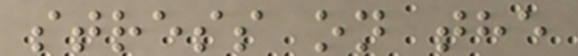stress on the
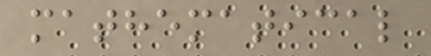mathematical
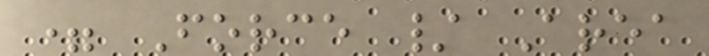= Force / Area
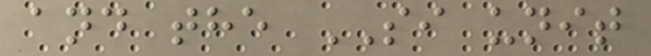and the SI unit
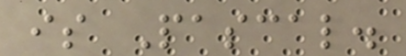is Pascal.
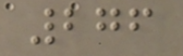276
